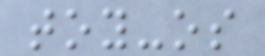toy-os
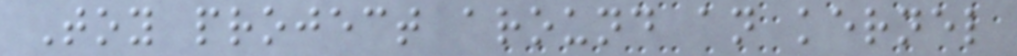Toy project around an kernel
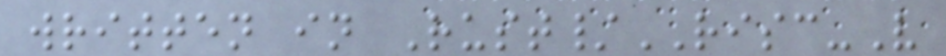written in Rust/RISC-V
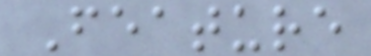Feature
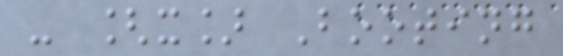- [x] Booting
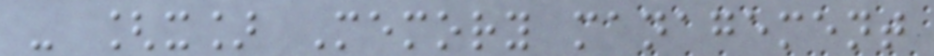- [x] Memory management
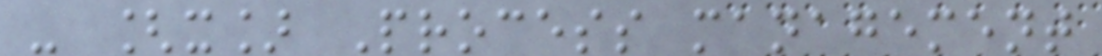- [x] Process management
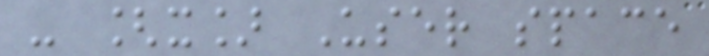- [x] User space
